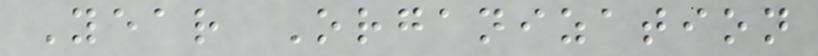Year Organization
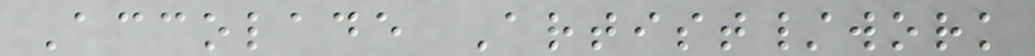Accolade Artist/work
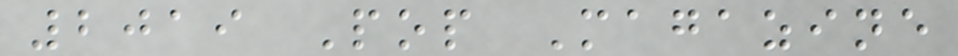2019 Pop Magazine
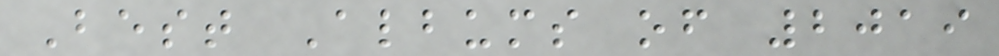Best Albums of 2019
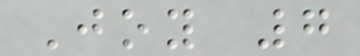Joy 7
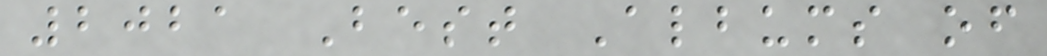2021 Best Albums of
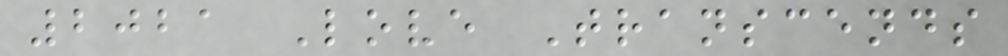2021 Love Transcends
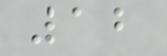12
